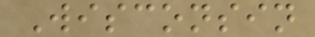Wisconsin
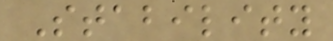Stability
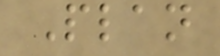Plan
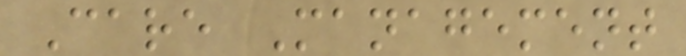Care Management
